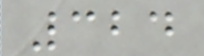324
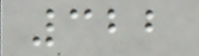322
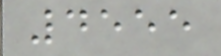4555
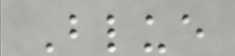Blue
